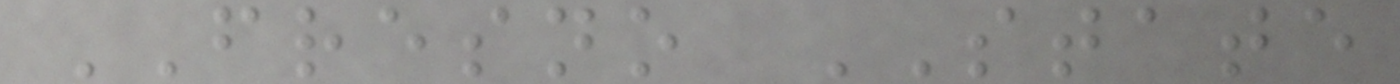FRESNO STATE
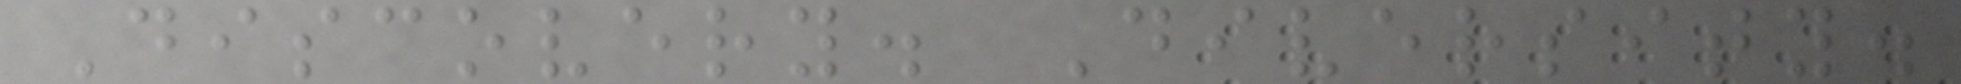Discovery. Diversity.
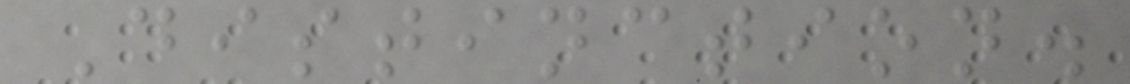Distinction.
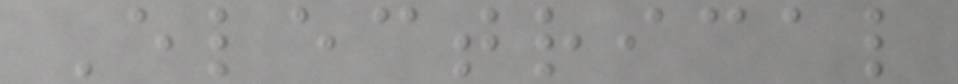Electrical
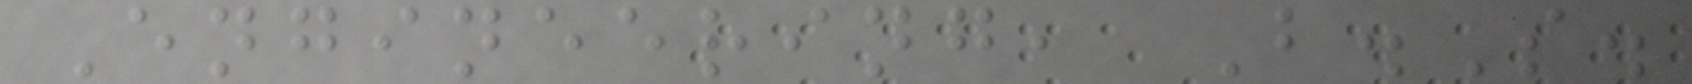Engineering, B.S.
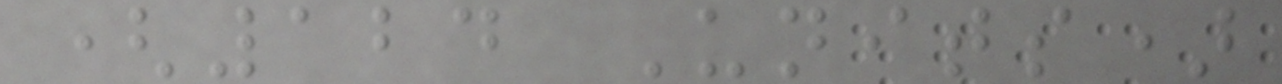(124 Units)
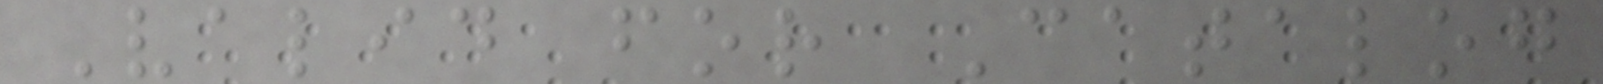Valid for Catalog
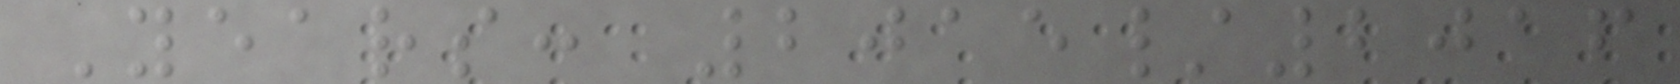Years: 2015/2016
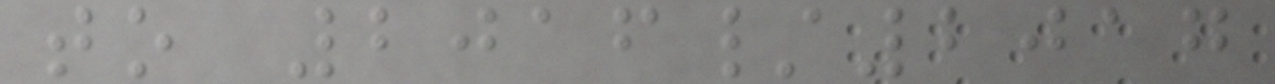to 2016/2017
